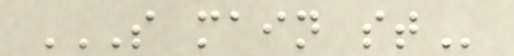S MAIN ST
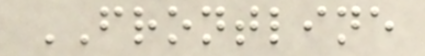FRONTLINE
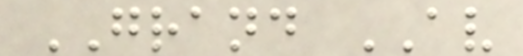GRAND AV
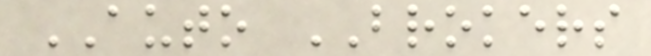AUTO BROKERS
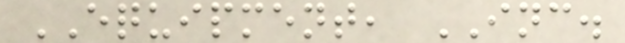EQUIPMENT, INC.
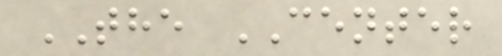THE CENTER
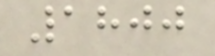1800
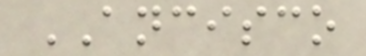ANCISCO
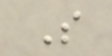S
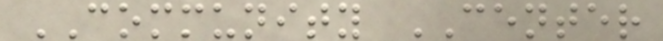COMMUNITY CENTER
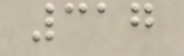317
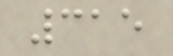315
